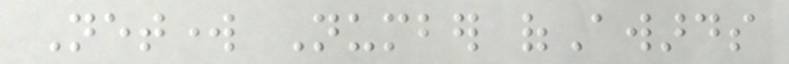Network Number ofAwards
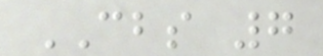CBS 7
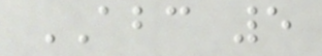ABC 5
